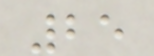25
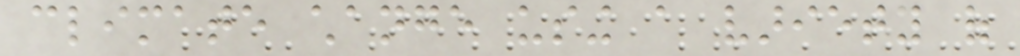climate change using a variety of
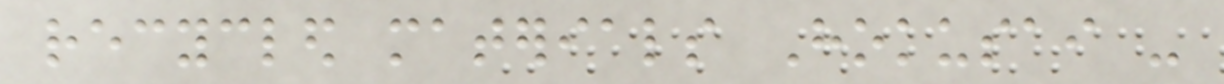recycled materials Hokusai -
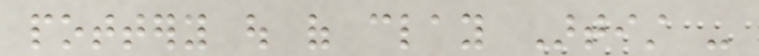pottery out of clay Artist -
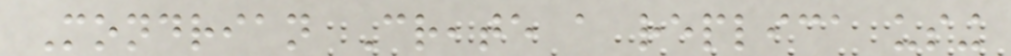Mondrian Create a replica using
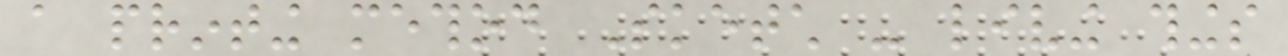a printing method Sketch - living things
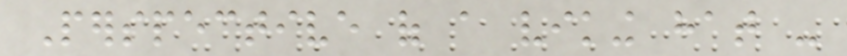Perspective of a viking hat -
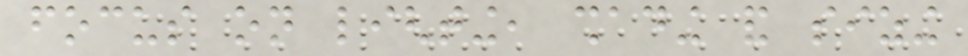focus on lighting, shading and sizing
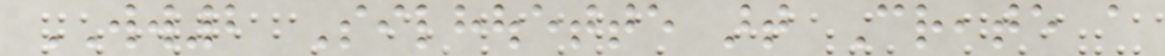WW2 Silhouette art Create a
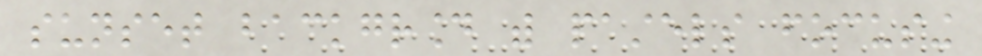sunset background with pastels focusing
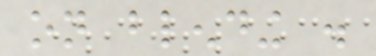on blending .
